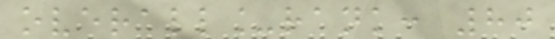overall_rank: 80
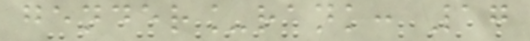gender_rank: 17
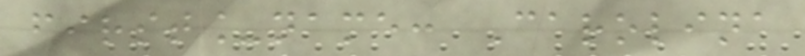first_name: Carolina
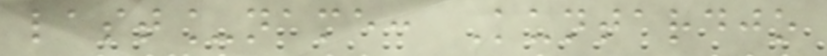last_name: Kuntardjo
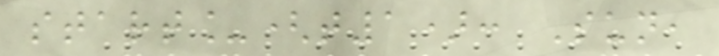start_(t1): Sun,
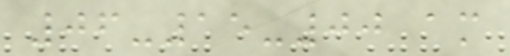06-15-00 am
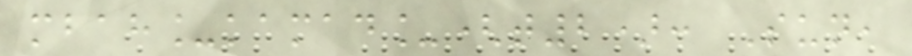mbah_kamad_(t2): Sun,
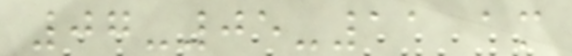07-05-11 am
